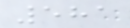581
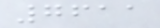7611
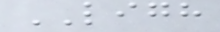LIGH
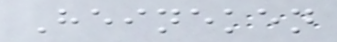Heineken
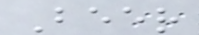Beer
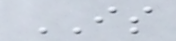IS
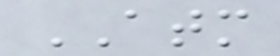ATM
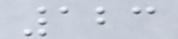123
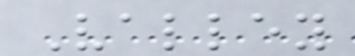Valley
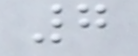7
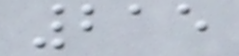215
